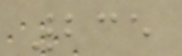235
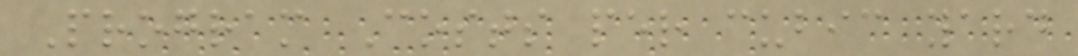Program Costs per cubic yard
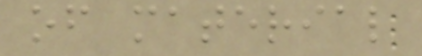of material
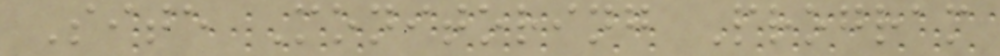Site Monitoring Program
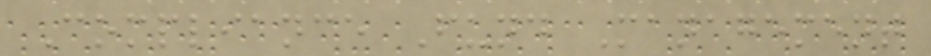Compliance Fund Management
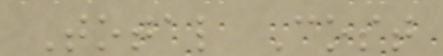Total Cost
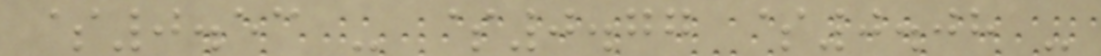$0.53 - $0.77 $0.08 -
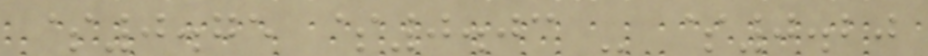$0.75 $0.03 - $0.20
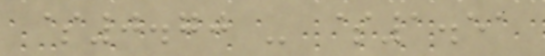$0.70 - $1.51
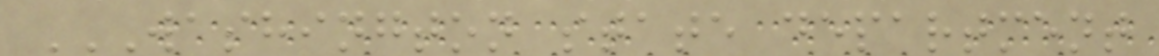WASHINGTON STATE DEPARTMENT
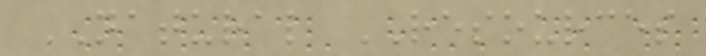NATURAL RESOURCES
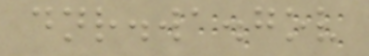dnr.wa.gov
